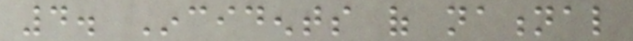4. Incidents of national
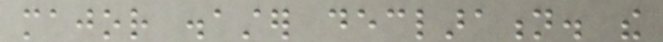major disaster declaration. the
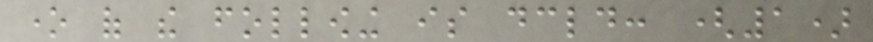one of the following is declared: (1)
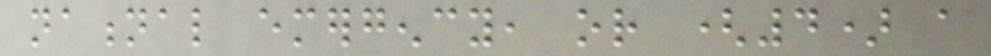national emergency, or (4) a
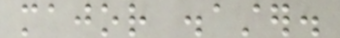major disaster.
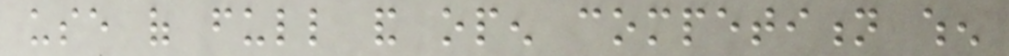use of full and open competition when
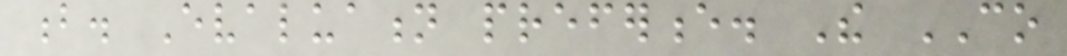b. Evaluation preference. The CO
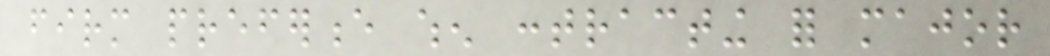firm preference when contracting for major
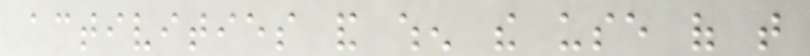activities and when the use of that
